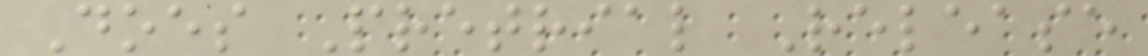Does Pretrial Release
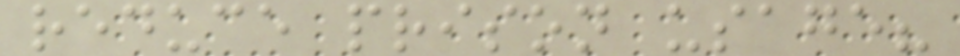reduce prison usage?
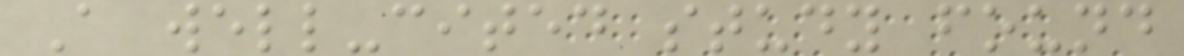A well-cited study found
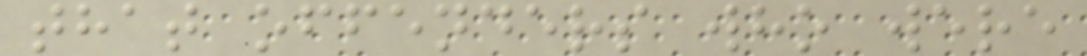that offenders who were
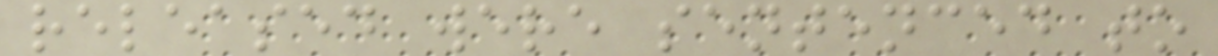released were sentenced to
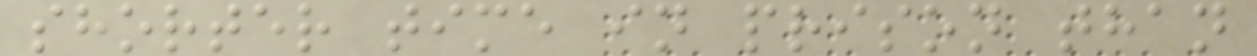shorter time in prison than
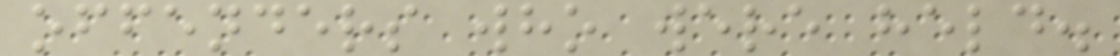offenders who were held.
